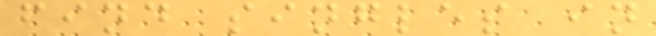find singles in
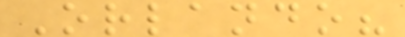Orlando?
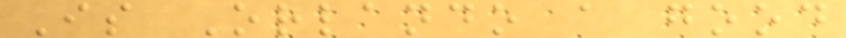Is Orlando a good
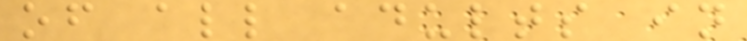of all adults in
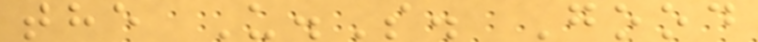the U.S. Good
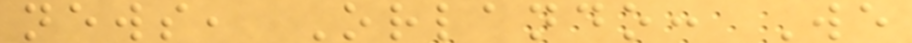news, Orlando: We
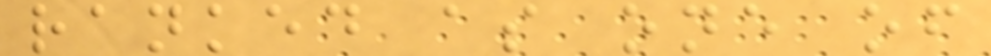ranked as one of
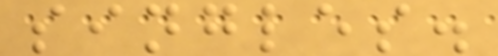singles.
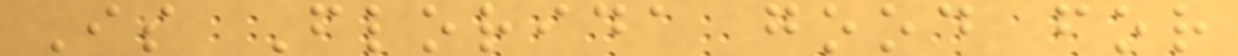Is Florida good for
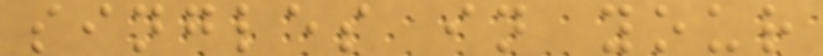singles in your
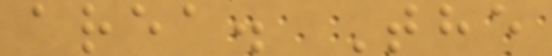area. The
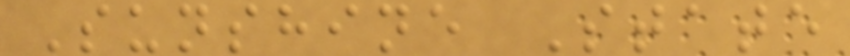Sunshine State
